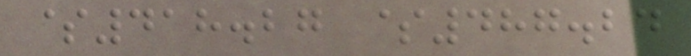$418.27 $487.24
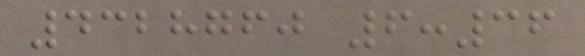4328760 6:36
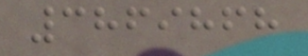3869868
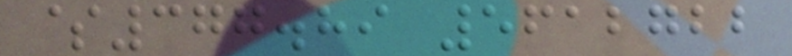$377.89 5612722
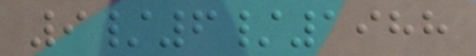9/6/1988
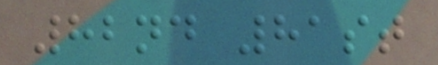82nd 81st
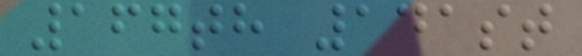167th 141st
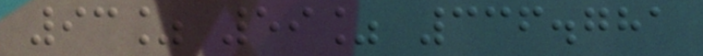93% 59% 336.781
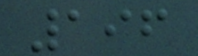196
